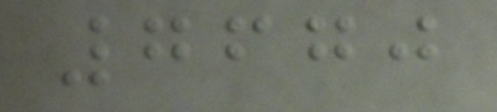7670
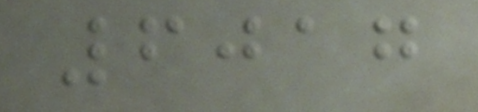6017
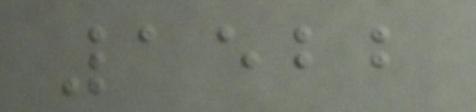1522
